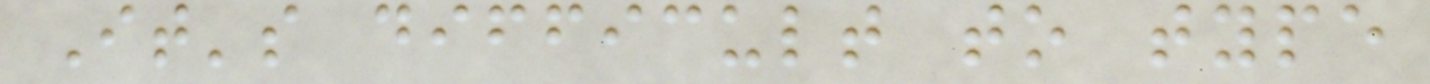It's difficult to type
